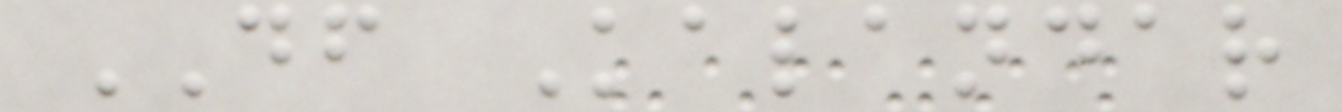DF Kalandar
